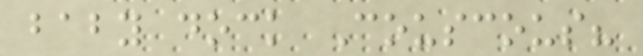baby dock Couscous?
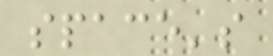space's
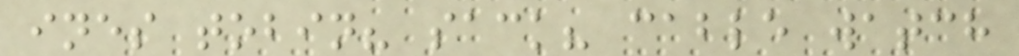ines tobin? sack? cable watch
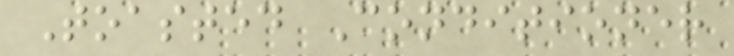Toasted Conditioner
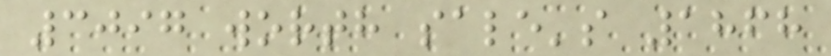3097 worth sale's 1868
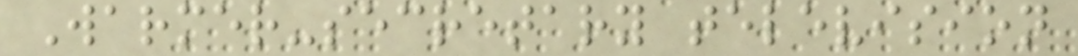Warmer-secretary television
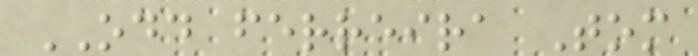ODD ferreira Tom
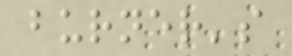burner's
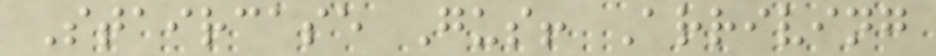Staircase Gus! Arriving
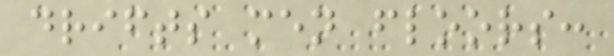drifts men floors:
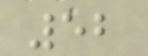52
